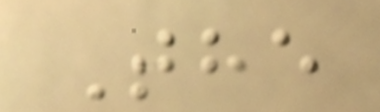The
